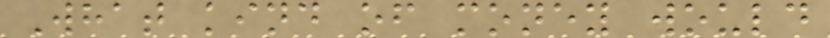What kind of money would
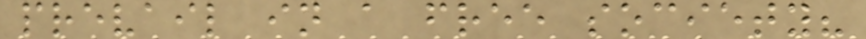prevail in a free society?
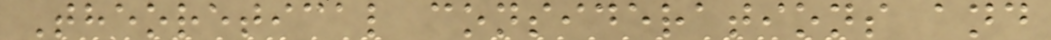Theoretical considerations and
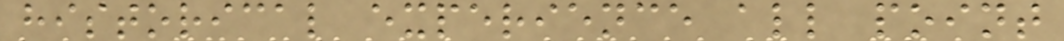historical experience all point
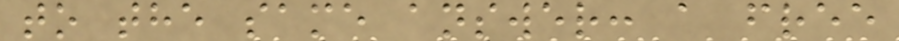to the same answer: a free
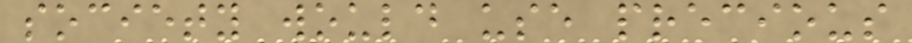society would use precious
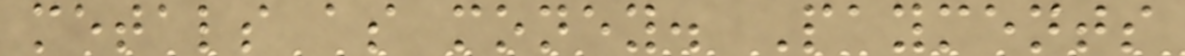metals as money. Payments
